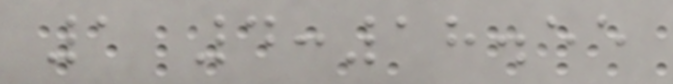1 4:18.55
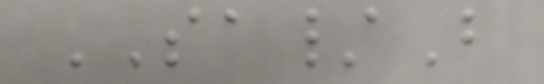SA/B
